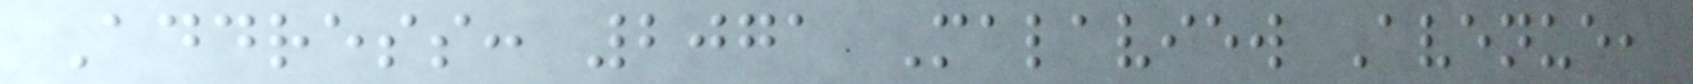Address: 2071 Malaview Avenue,
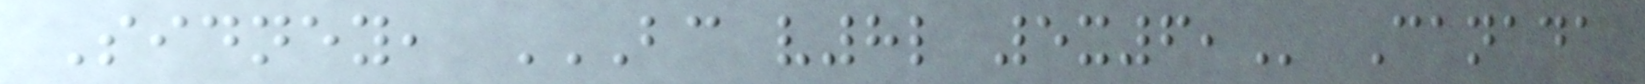Sidney, BC V8L 5X6, Canada
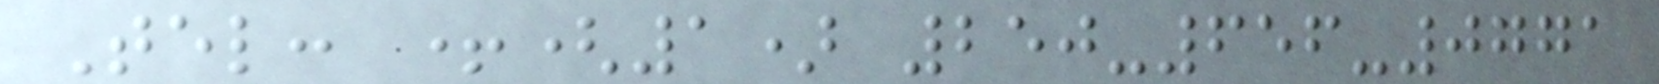Tel: +(1) 250-656-0771
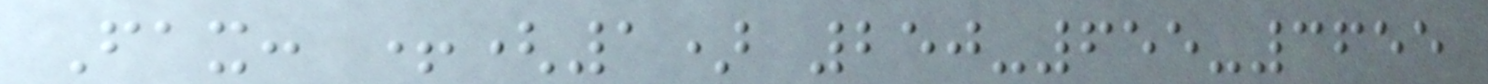Fax: +(1) 250-655-3655
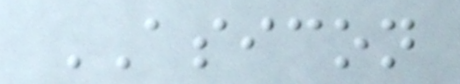ASICON
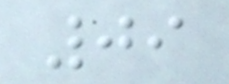09
